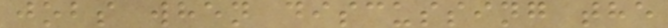jobs when discussing the
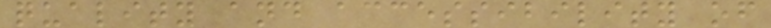quality and accessibility of
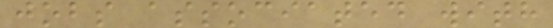jobs associated with
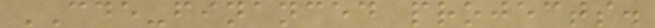CDE-financed projects.
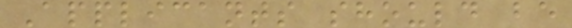Applicants should be
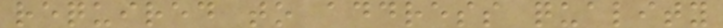required to address quality
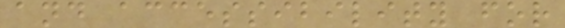and accessibility for
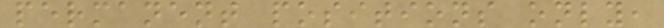permanent positions only,
